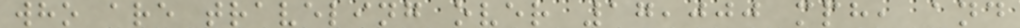who are traveling over 17,000 mph, and
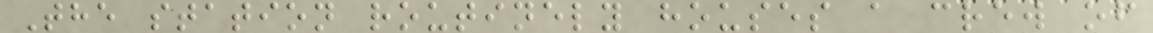The station routinely houses a crew of
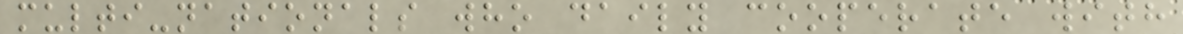multi-nationals who daily cooperate with
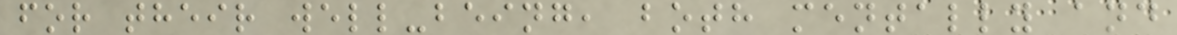for their well-being, both mentally and
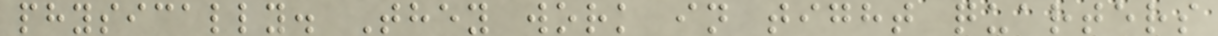physically. They work in tight quarters
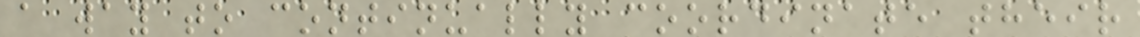a way to continually coordinate their
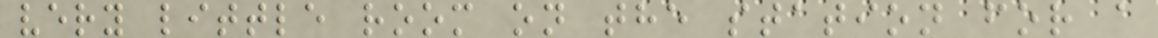very little room on the station for a
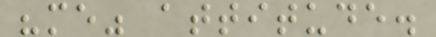"me" attitude.
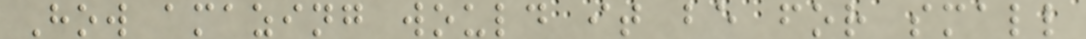How amazing would it be for small
